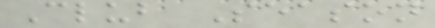Club Season
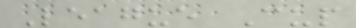League Cup
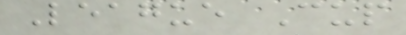League Cup
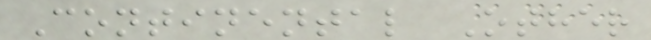Continental Other
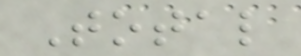Total
